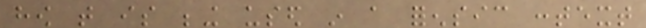how that is being used in a forensic context
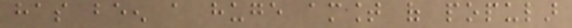has been a huge amount of popular
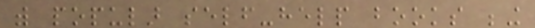with popular self-help books being
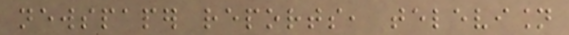newspaper reports, television
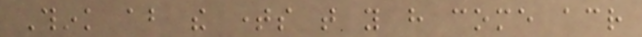Think about the times that you have come across
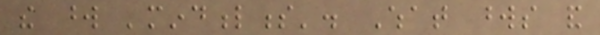the word 'mindfulness'. What words and
